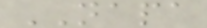NAPA
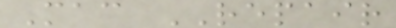Mac REPAIR
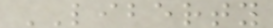LIBERTY
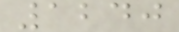1240
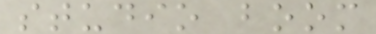studio boom
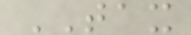TAX
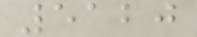5120
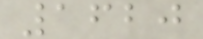1620
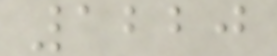1220
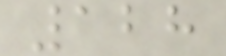128
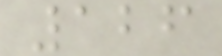126
